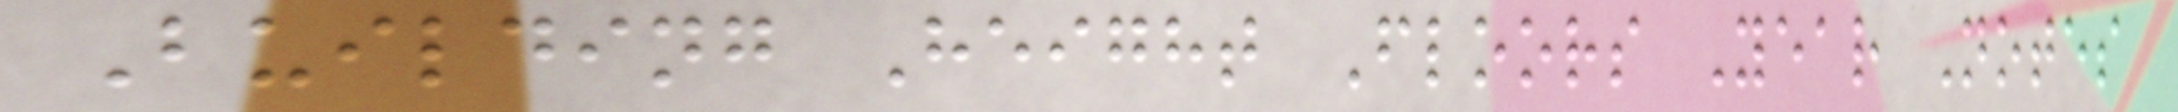Building Height Floors Year Notes
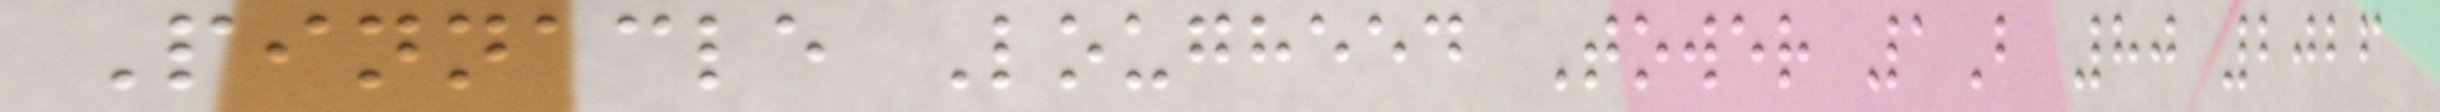Pinnacle Lougheed Tower 1B 80 2026
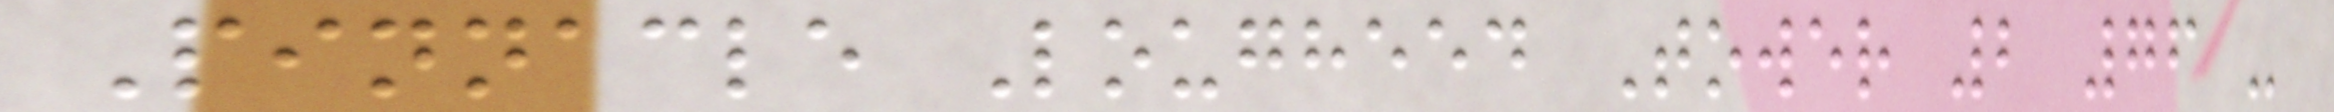Pinnacle Lougheed Tower 2 76 -
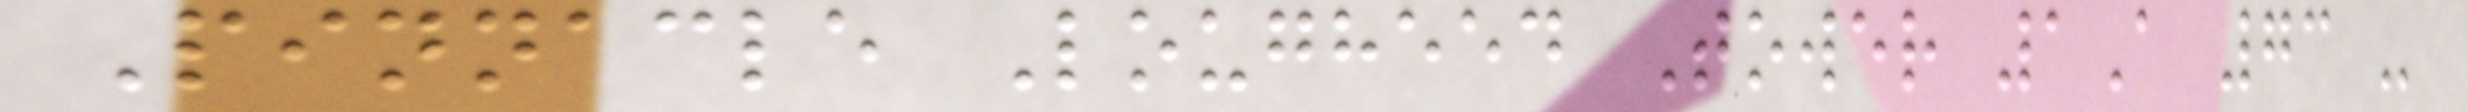Pinnacle Lougheed Tower 1A 73 -
